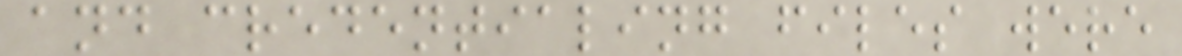and credentialing files were
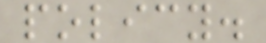policy.
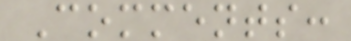Comments:
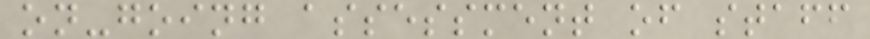on-going assessment of staff
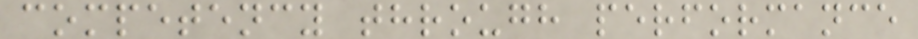competency through performance
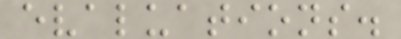evaluations.
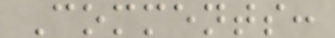Comments:
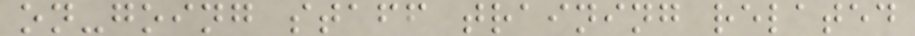on-going staff training related
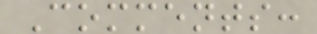Comments:
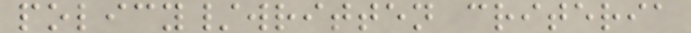policy/written criteria
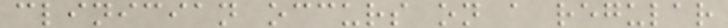clinician occurs on a regular
